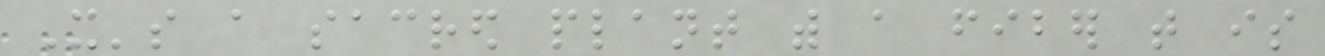It's a sacred plant with a fiber that is
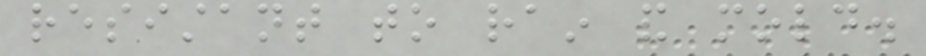resistant to rain and mold.
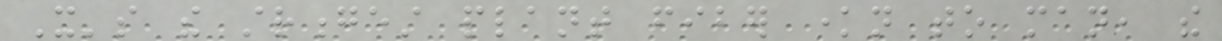It's the strongest plant fiber known to man, the
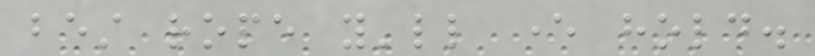best rope you'll ever hold.
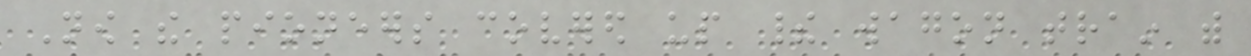Now the pioneers covered up their wagon train with
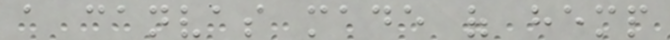a canvas made of hemp
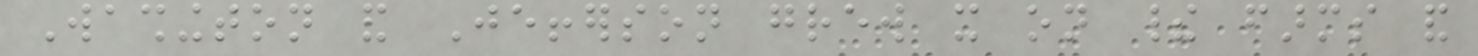Washington and Jefferson grew it on their farms and
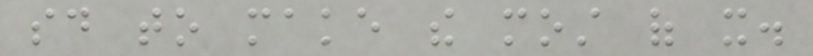said to make the most of it.
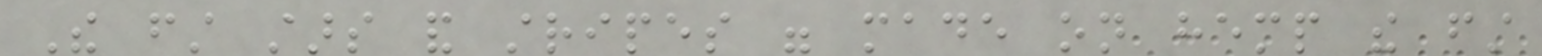The first stars and stripes were made on hemp the first
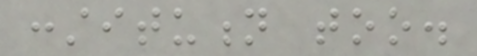constitution too.
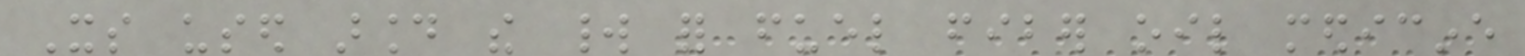Its used around the world for fuel fiber oil medicine
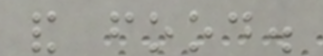and food.
